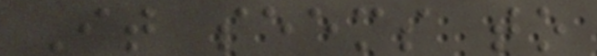It seems to
